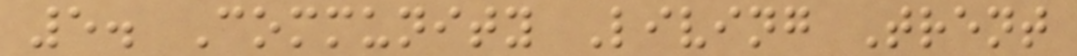5. Community Living Trent
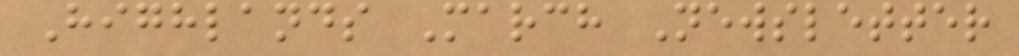Highlands March Newsletter
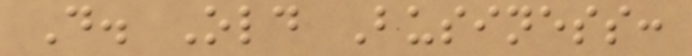D. Old Business:
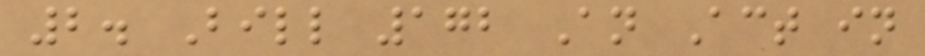2. Bill 172 An Act in
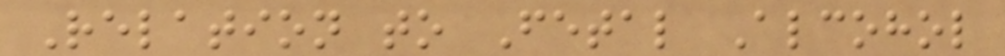Relation to Fetal Alcohol
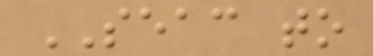SEAC to
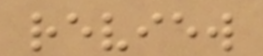review
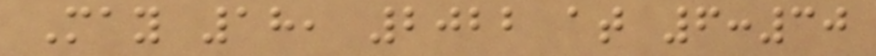May 18, 2022 at 6:30
